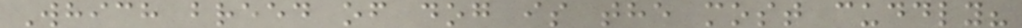Which breed of dog is the most cuddly?
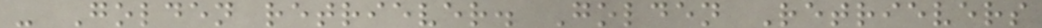- Golden retriever. Golden Retrievers
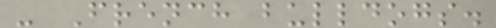- French bulldogs.
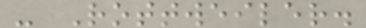- Rottweiler.
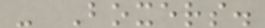- Boxers.
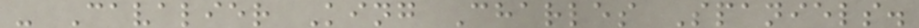- Cavalier King Charles Spaniels.
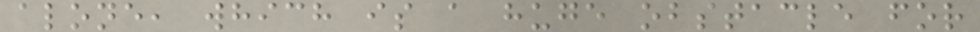alone, which is a huge obstacle for
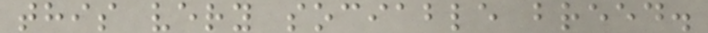this very sociable breed.
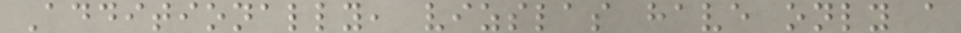Additionally, vizslas have only a
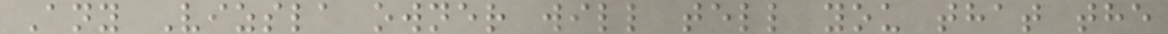Any Vizsla owner will tell you that the
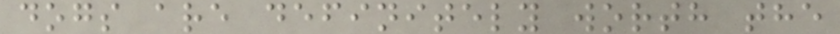dogs are definitely worth the
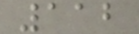112
